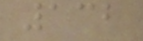132
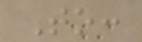To:
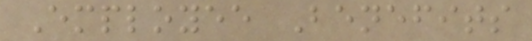Employee Benefits
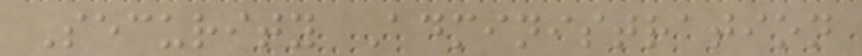Security Administration
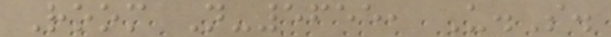Room N-5655, U.S.
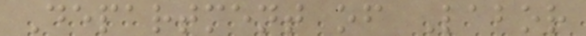Department of Labor
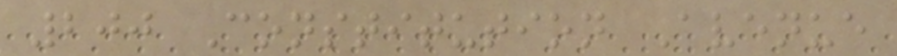200 Constitution Avenue
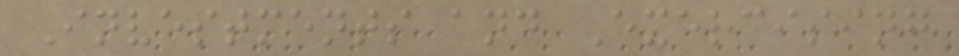Investments and Exercising
